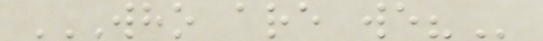WHO ARE WE?
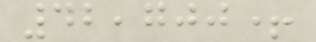42,700+
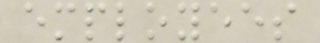employees
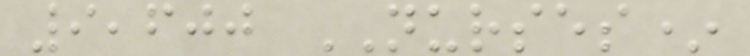9,600 NURSES*
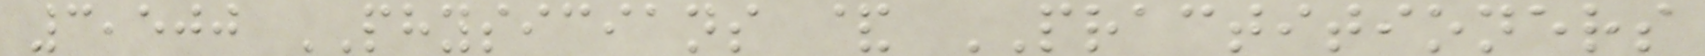3,500 PHYSICIANS & PRACTITIONERS
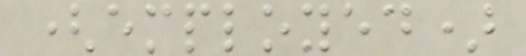(employed)
